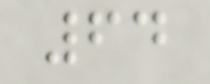64
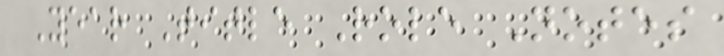Year Title Role Notes
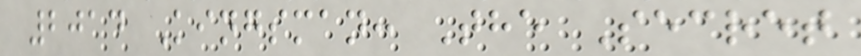2014 Kingsman: The Secret
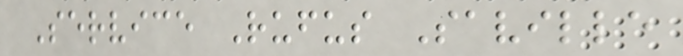Service Rufus Saville
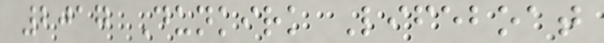2017 Dunkirk Lifeboat
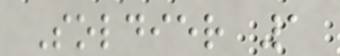Soldier 1
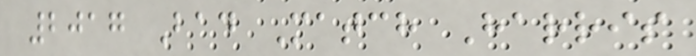2017 Bad Match Harris
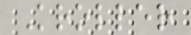Kroller
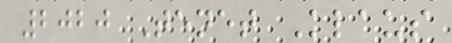2020 Tenet Klaus
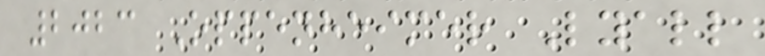2023 Oppenheimer Lyall
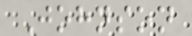Johnson
